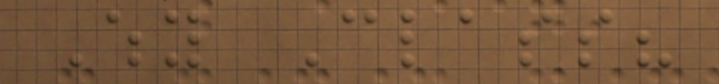Why Class?
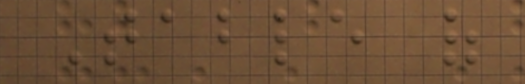Table of
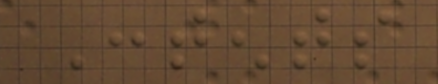Contents
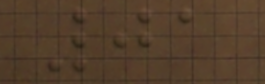01
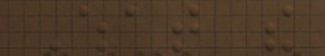What the
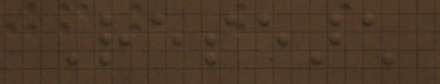Research
